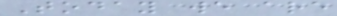Today we are
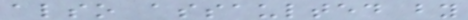also assaulted by
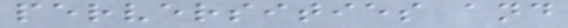perversities and
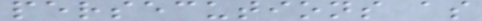persecutions as
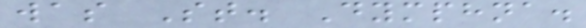was St. Dymphna.
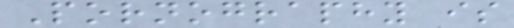Pornography is
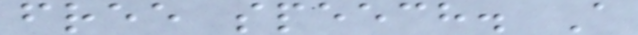free speech. A
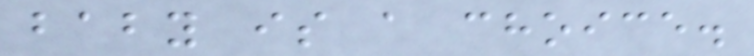baby is a choice.
